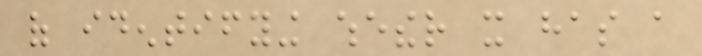of identifying whether it has a
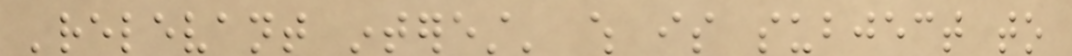'relevant interest' which is subject to
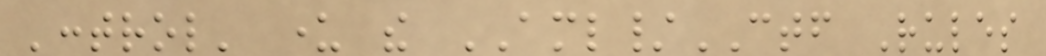'control' under the AML/CTF Rules
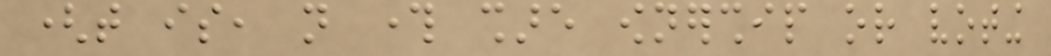(that is, not through share ownership or voting
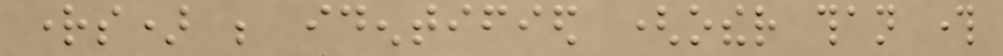rights) be identified (other than through
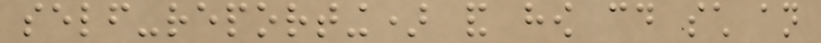self-reporting) and how could such an
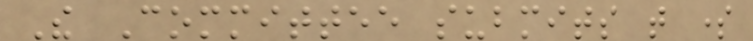The Committee submits that some
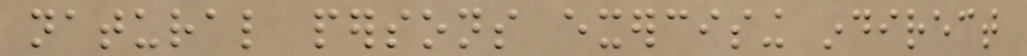natural persons exercising indirect
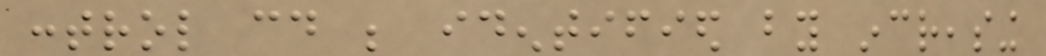control could be identified by increasing
